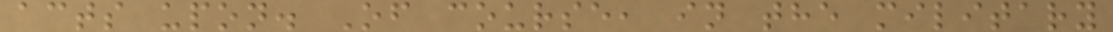acts upon. Of course, in the military
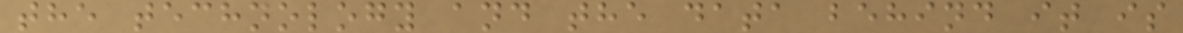the technology and the data behind it is
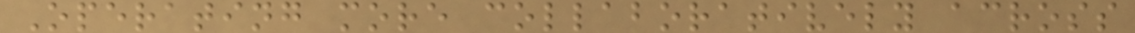Operating more collaboratively across
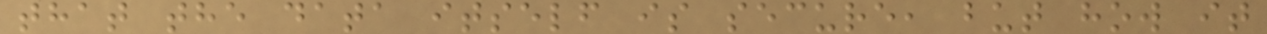that the data itself is secure, but how it
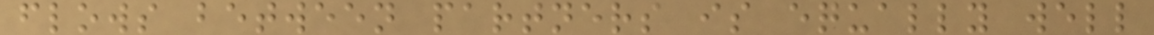flows between partners is equally well
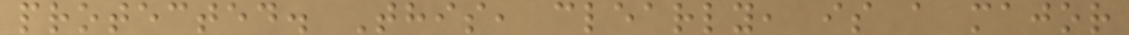protected. This, clearly, is a major
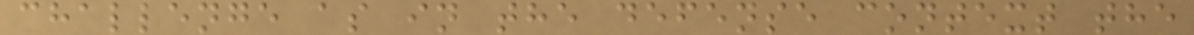challenge as in the defense context the
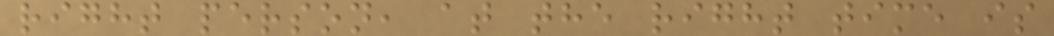right person, at the right time is
